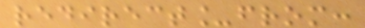redirect_from:
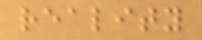reality
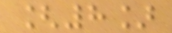[8]
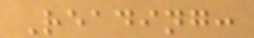Reading:
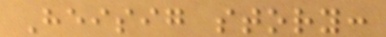Heisig story:
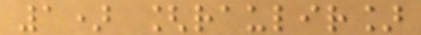1) [raulir]
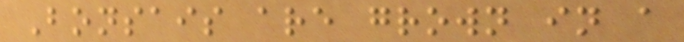Bonsais are grown in a
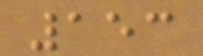153
